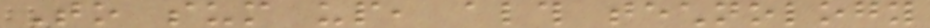To sum up, although technology
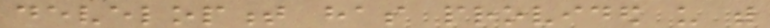development has provided us with
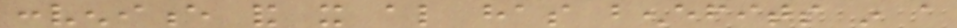convenience and it also has benefits in a
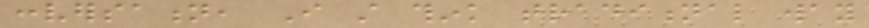conversation, I still think traditional way
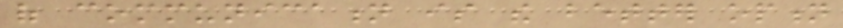of communication is the better option
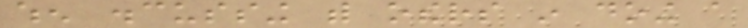when discussing with others in doing a
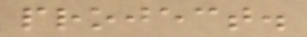project.
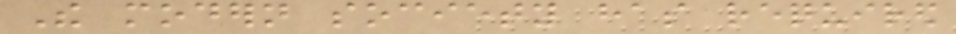The modern society has required
